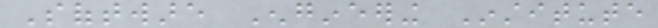Software Engineering Institute
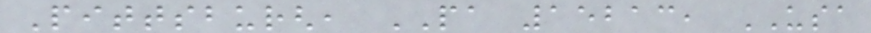Pittsburgh, PA 15213, USA
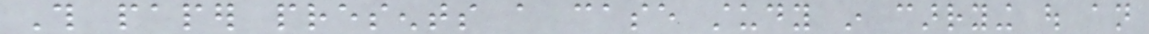This paper presents a case study in carrying out an
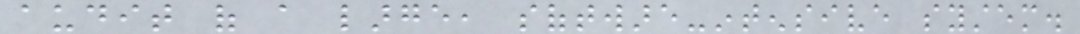audit of a large, software-intensive system.
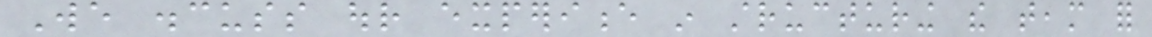We discuss our experience in structuring the team for
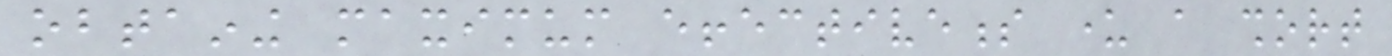obtaining maximum effectiveness under a short
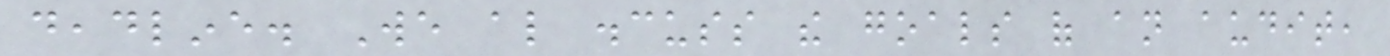deadline. We also discuss the goals of an audit,
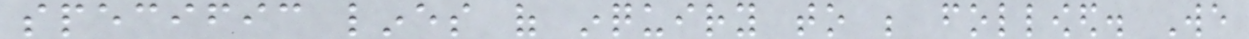specific lines of inquiry to be followed. We
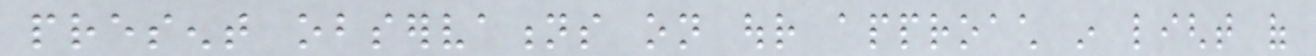present observations on our approach in light of
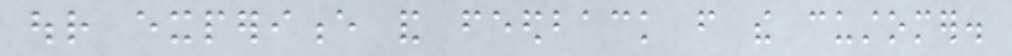our experience and feedback from the customer.
